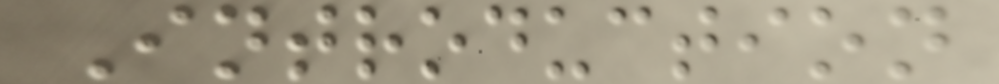Introduction
